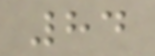84
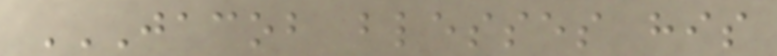JACOB BLESSES HIS
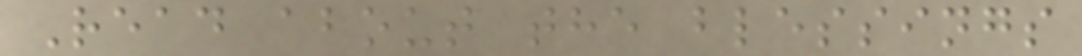Read about the blessings
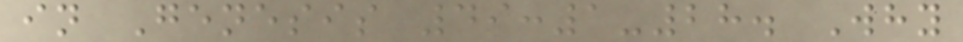in Genesis 49:1-28. Why
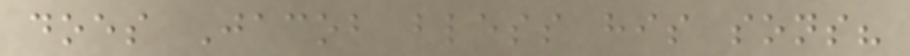does Jacob bless his sons?
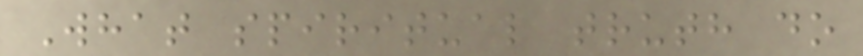What spiritual truth do
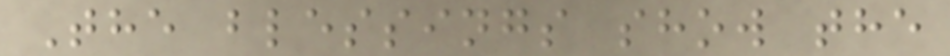The blessings show the
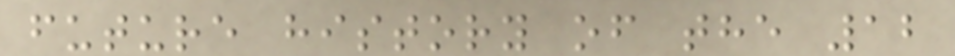future history of the 12
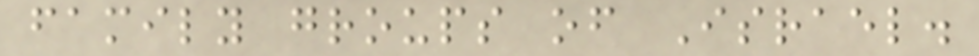family groups of Israel.
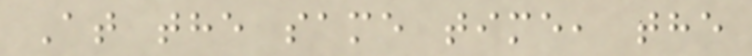At the same time, the
